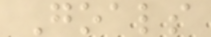Goals
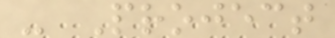- Project
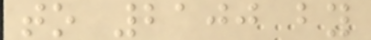to 2100 by
